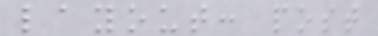layout: post
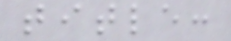title:
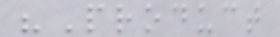"Product
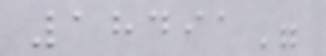18491"
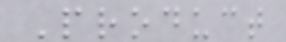Product
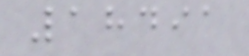18491
